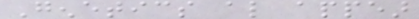Genetics also appear
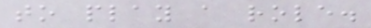to play a role.
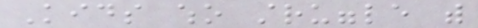Kids who struggle with
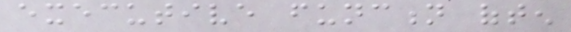executive function often
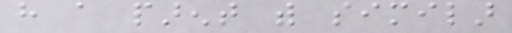have a parent with similar
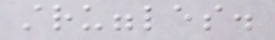struggles.
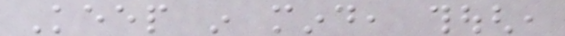Keep in mind, though,
